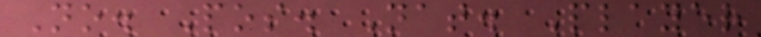No. Pos. Nat. Player
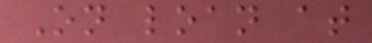On loan at
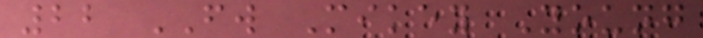22 FW Mikey Young
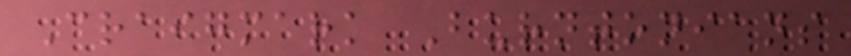Craigmark Burntonians
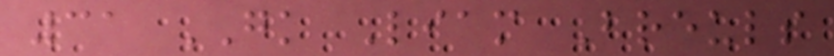31 GK Liam Breuls
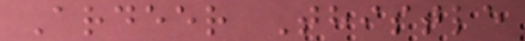Ardeer Thistle
